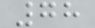78
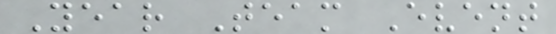Year Team Event
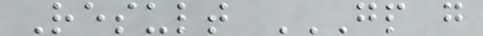Result GP G
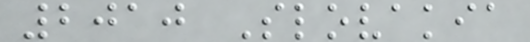2010 Slovakia
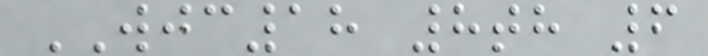WJC18 8th 6
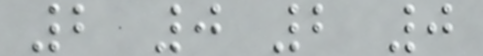2 0 2 0
